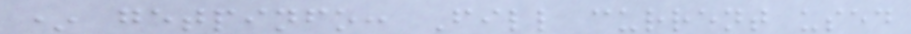* getpinfo: Fill current used
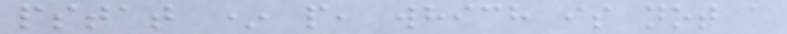pstat * p, which is not a
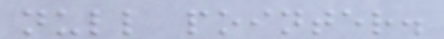null pointer.
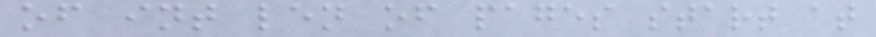of int len of pages start at
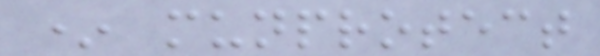* munprotect
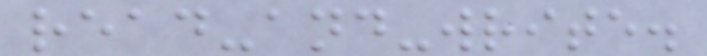read-and-write.
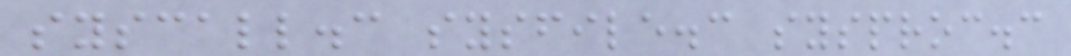syscall.c sysfile.c sysproc.c
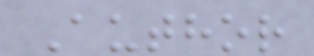Author
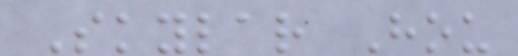Skylar Hou
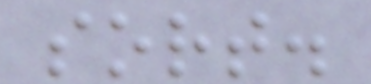sort.
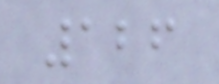126
